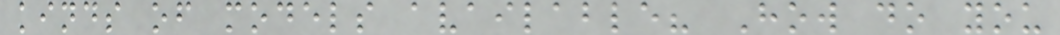kinds of models available? How do you
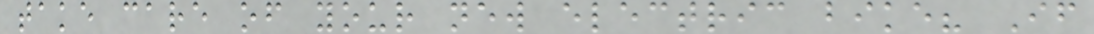take care of your new electric bike? If
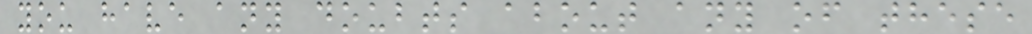you have any doubts about any of these
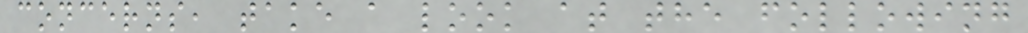concerns, take a look at the following
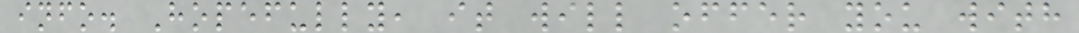info. Hopefully, it will offer you with
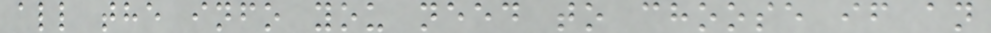all the info you need to choose if an
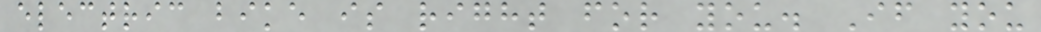electric bike is right for you. If you
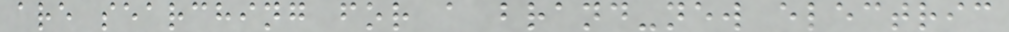are searching for a brand-new electric
